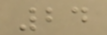24
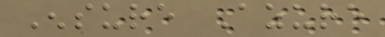Ensure Azure
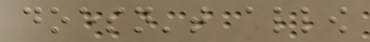doesn't allow
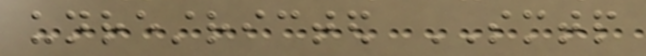unrestricted SMTP
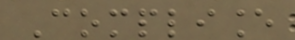Compliance
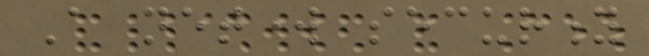A network security
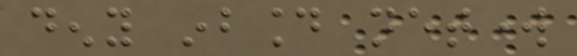deny inbound network
